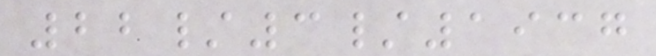22/3/1937
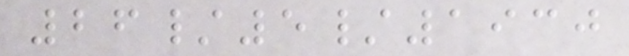26/5/1930
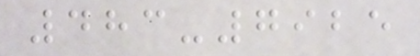483-7925
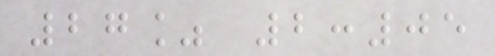27% 2:05
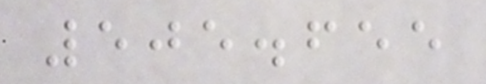505.655
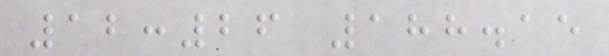12:26 188.15
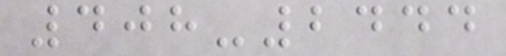408-2444
